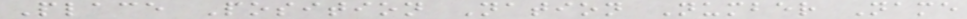Place Position Nation Number Name
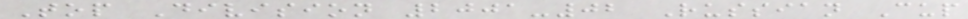Top Division 2001-02 Russian Cup
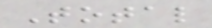Total
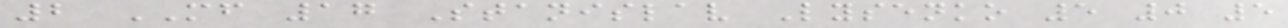2 MF 17 Stanislav Lysenko 5 0 5
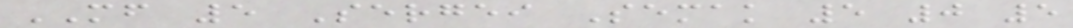MF 5 Sergei Semak 5 0 5
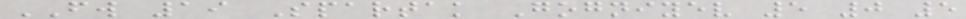FW 19 Spartak Gogniyev 5 0 5
